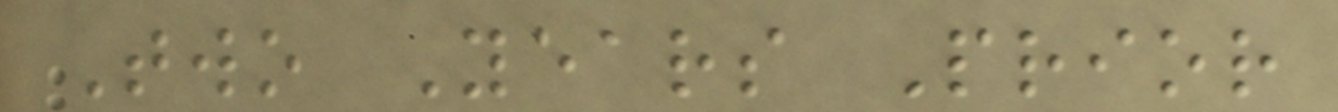Two Years Prior
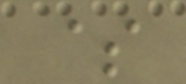$
